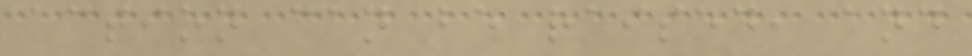action can be raised, and
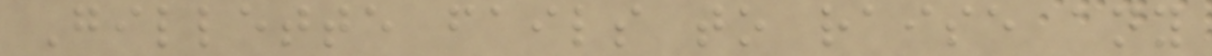Gillette fails to raise any
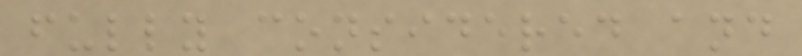fully considered and
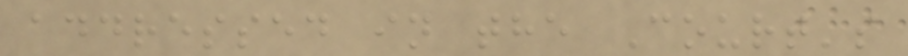addressed in the Court's
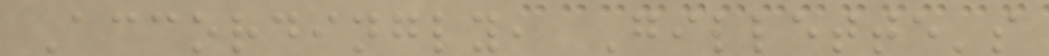Accordingly, Gillette's
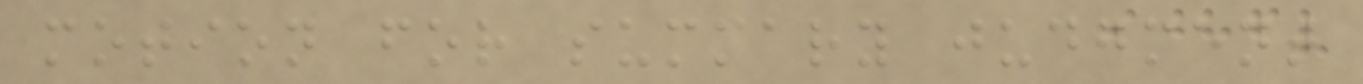motion for summary judgment
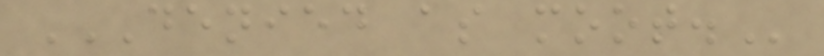DENIED AS MOOT.
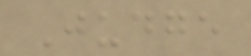Judge
